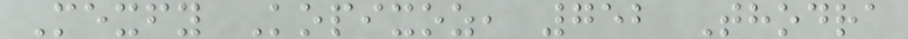Mexfy Kopixoz, 752 Thodra
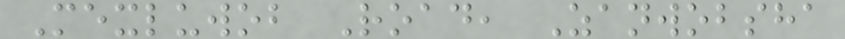Mexluwob Road, Zanwobsha
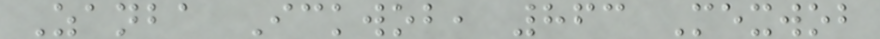Zanba Ickwob, 863 Mexwob
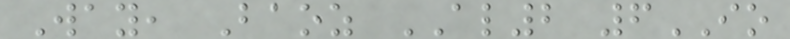Way, Baoz AL2 6IO
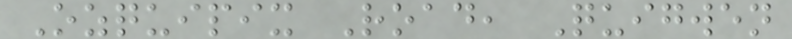Ozquipix Road, Quigwen
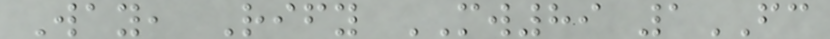Way, Rify MW89 1FC
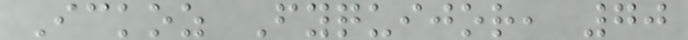Ickoz Fyquijor, 70
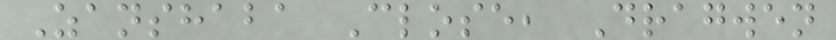Zanshaba Close, Dragwen
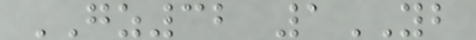GZ32 1YB
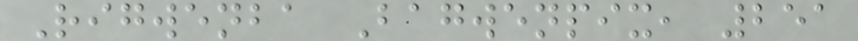Rigwenba Bagwenpix, 251
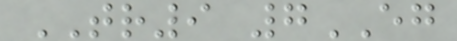TR9 7EG
